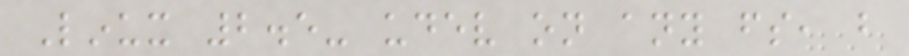Linux 2.5- udev on any fs, but
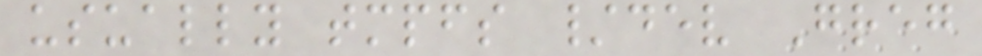usually tmpfs /dev Greg
